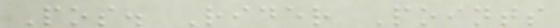Pos. Rider Points
